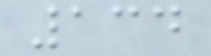134
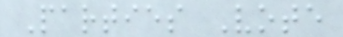Parties Vote
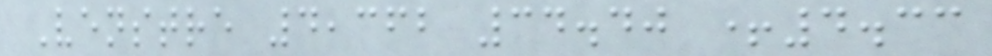Venstre 4,362 34.40 +4.33
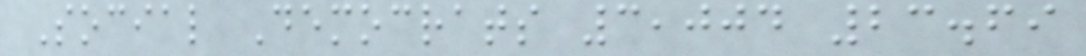Social Democrats 3,004 23.69
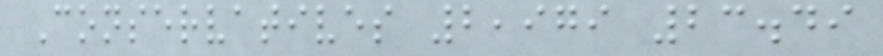Conservatives 2,979 23.49
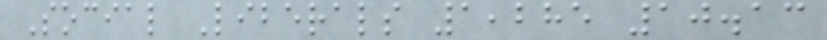Social Liberals 1,285 10.13
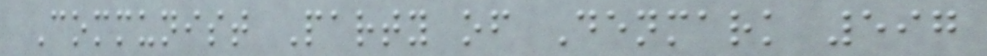Communist Party of Denmark 597
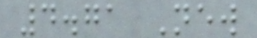4.71 New
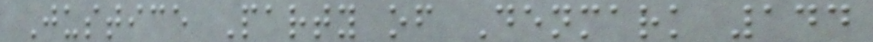Justice Party of Denmark 144
